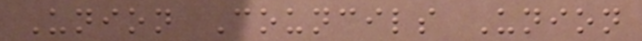Union Councils Union
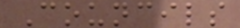Councils
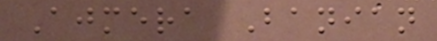Ajmera Banian
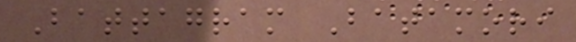Battagram Batamori
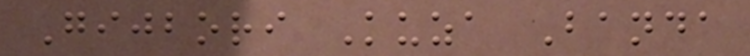Gijbori Kuza Banda
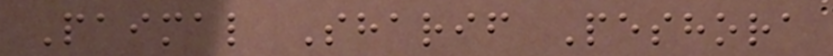Paimal Sharif Peshora
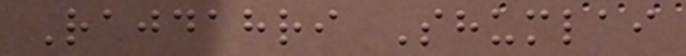Rajdahri Shumlai
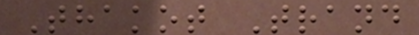Thakot Trand
